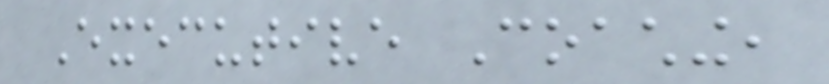Executive Coaching,
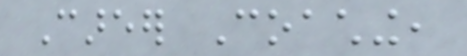Career Coaching,
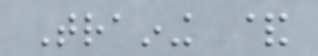Training &
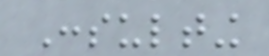Consulting
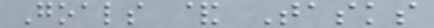Goals & Tasks
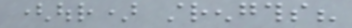(our) strengths?
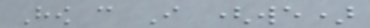How can I (we)
